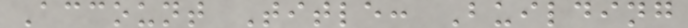Account Title: Building
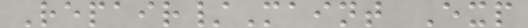Repair/Maint Exp
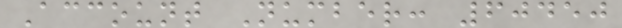Account Number: 60450
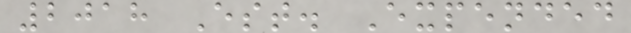2018 Est. Expended
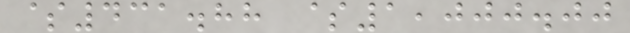$431.88 $1,000.00
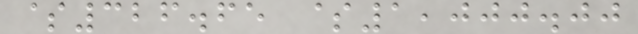$326.65 $1,000.00
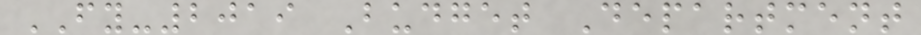FY-2019 Budget Department
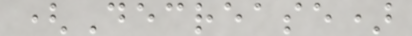(Decrease)
